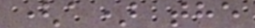(a) the
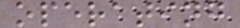operating
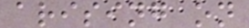arising on
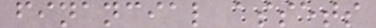financial assets
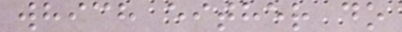which either do
